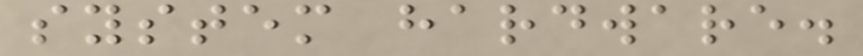system hardware.
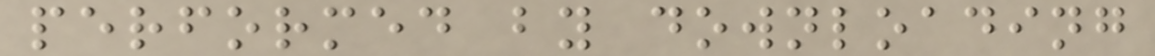performed by downloading
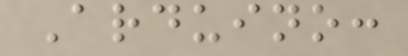Arduino:
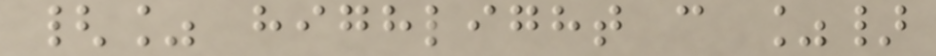{% highlight c %}
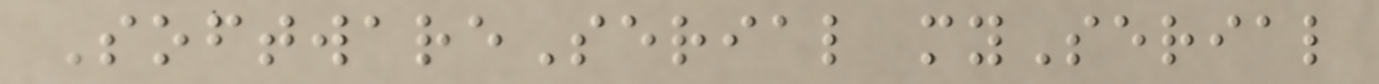SoftwareSerial mySerial
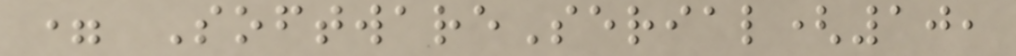= SoftwareSerial(10,
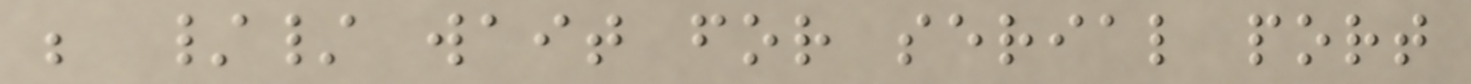; // wait for serial port
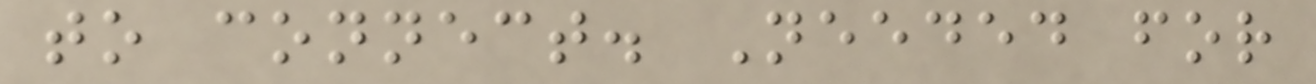to connect. Needed for
